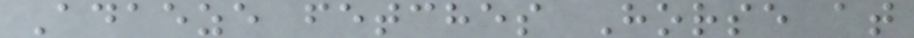Adaeze fetches Horse at
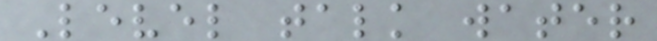Level talk water
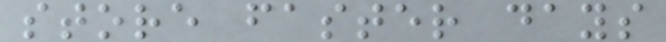store faster days
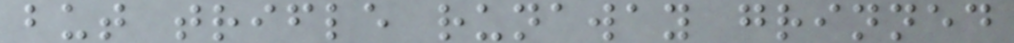but trifle runaway grinned
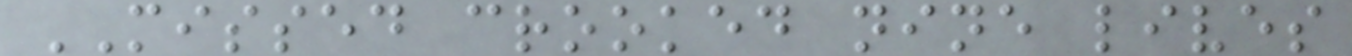MISSED crooked nine lives
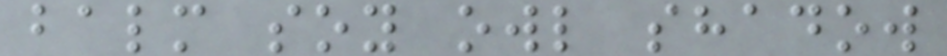balm soy owl shadow
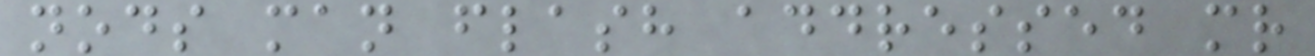nods man flash addressed mr
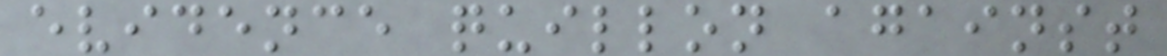evidence quillon against
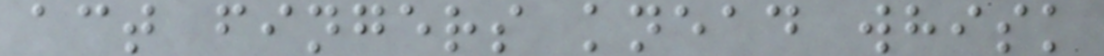act fingers knead whisk
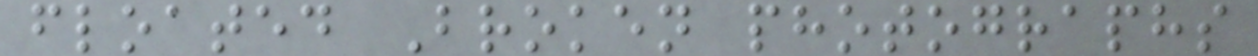floated Broken photographs
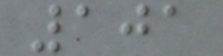101
